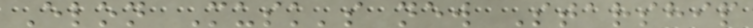Elon Musk's new Starship
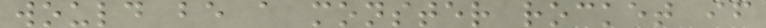would be a monster rocket if
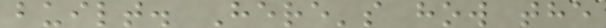built. Here's how the
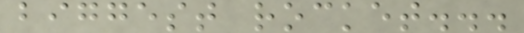biggest rocket...
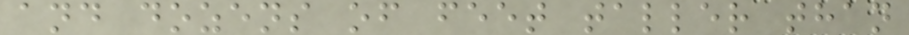and dozens of feet taller than
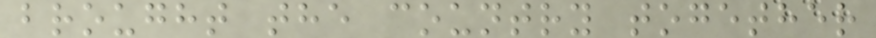brought the country together
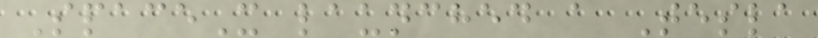SpaceX launched a Tesla
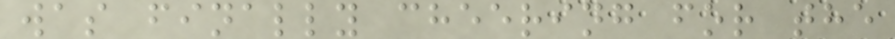was finally cheering for the
